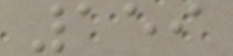159
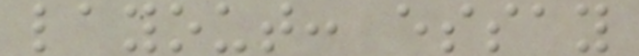layout: essay
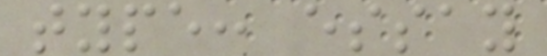type: essay
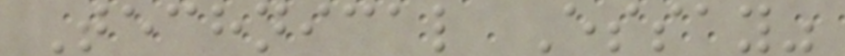Technical Essay"
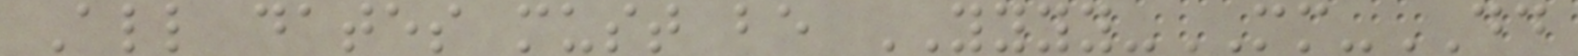All dates must be YYYY-MM-DD
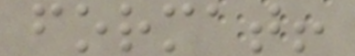format!
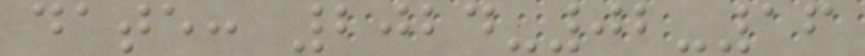date: 2024-02-16
